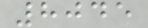8045
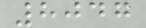8047
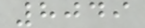8049
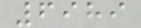6989
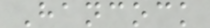Hancock
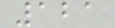121
